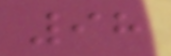98
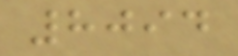8094
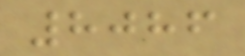8086
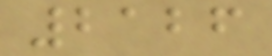2126
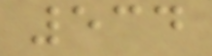534
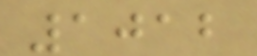1012
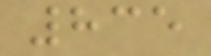835
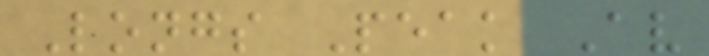Longs Peak Av
